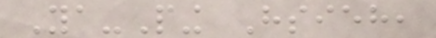Ya-Ping Hsieh,
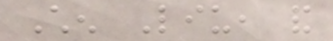Chen Liu, and
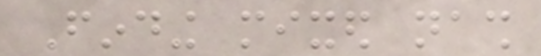Finding mixed nash
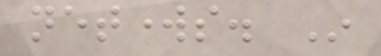networks. In
